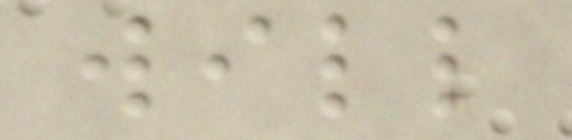will
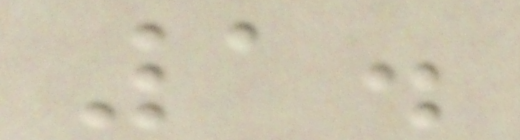1.
